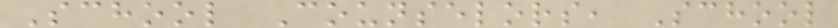School Counselors, School
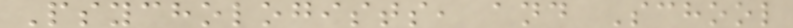Psychologists, and School
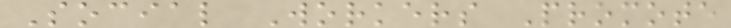Social Workers Promote
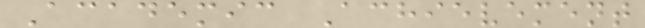Academic Achievement
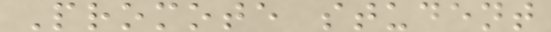Promote student
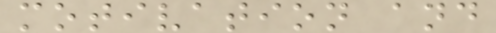motivation and
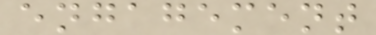engagement
